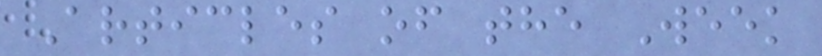Articles of the Week
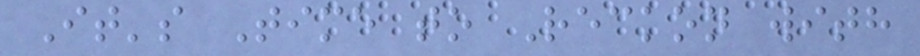It's Time to Reckon with
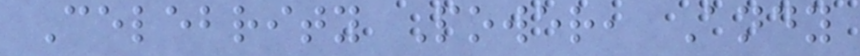Celebrity Power, Andy
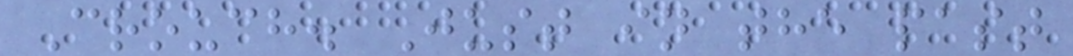Crouch. Just in the past
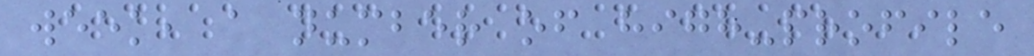week, a number of high-profile
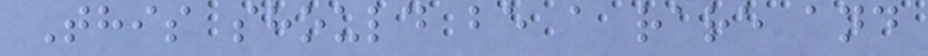This should be a rare and
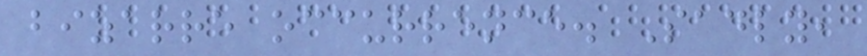bizarre occurrence. Sadly,
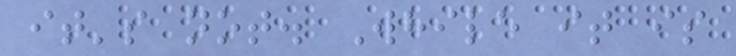it's not. While it is
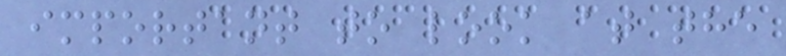important to look at the
